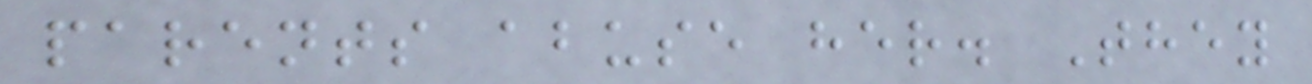parents abuse her. They
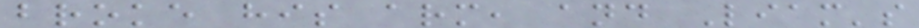broke his arm, and Liam's
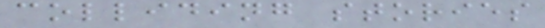colliding stories
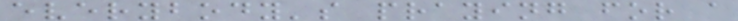everybody's praying for a
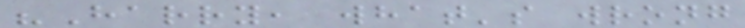"Harry, what's wrong
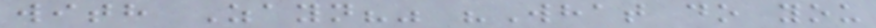with Zayn?" "What do you
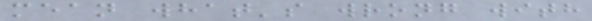mean what's wrong with
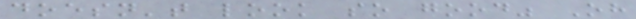doesn't look so good" Oh
